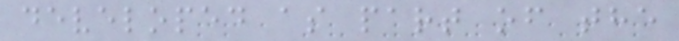developed as part of the
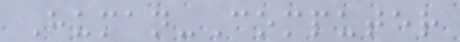Human-Computer
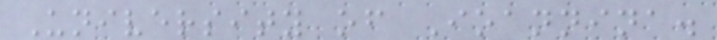University of Ioannina.
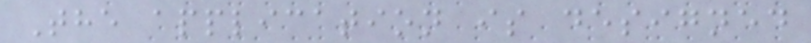The application is designed
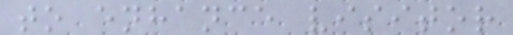to enhance visitor
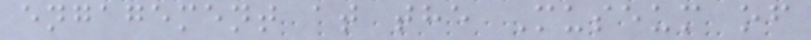engagement at the Museum of
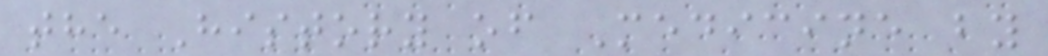the History of Medicine by
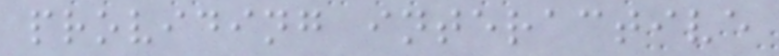providing interactive
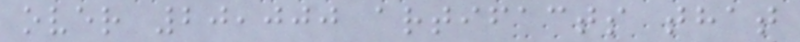over 20,000 artifacts that
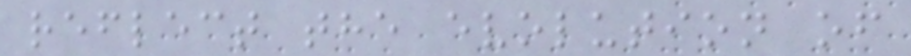reflect the evolution of
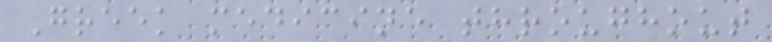Greek medicine throughout
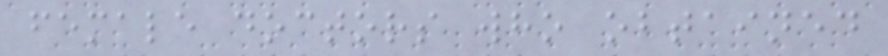female doctors who obtained
